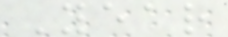Year
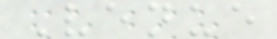Venue
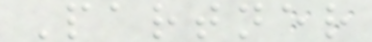Partner
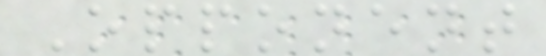Opponent
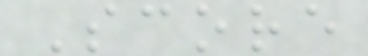Score
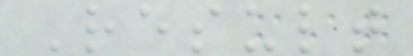Result
